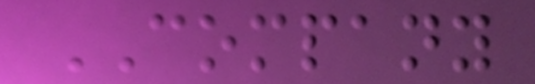COMPANY
